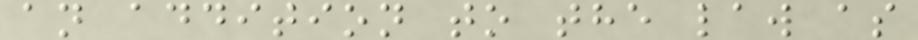an addition to the law as
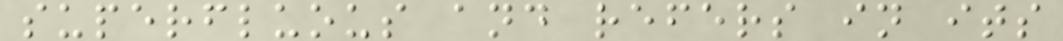superfluous and refers in its
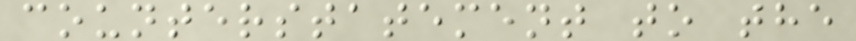counterstatement to the
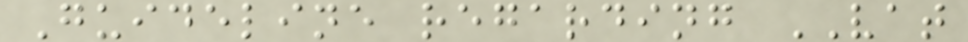Guideline regarding VAT
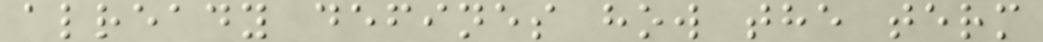already defines how the term
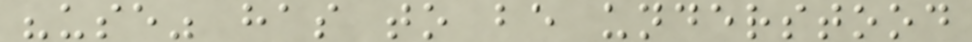"use" has to be understood
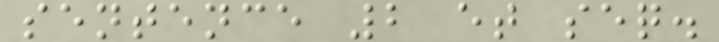sentence 2 et seq.
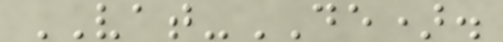VAT-DE).
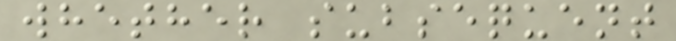whether subsequent
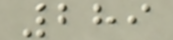289
